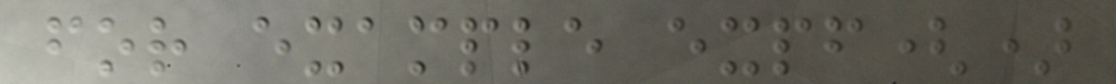for example expf()
